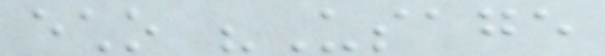echo "Usage
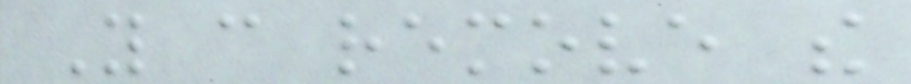You can remove the
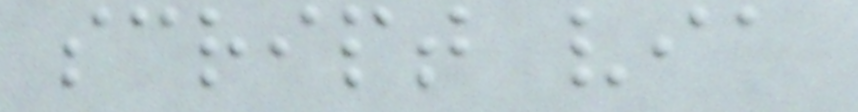script via
